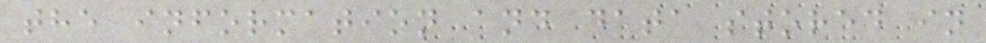the information and data stored in
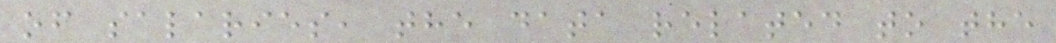of salaries, the data related to the
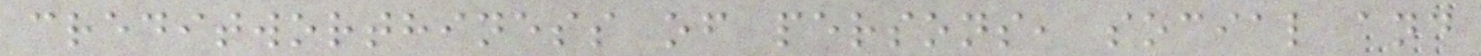creditworthiness of persons, social and
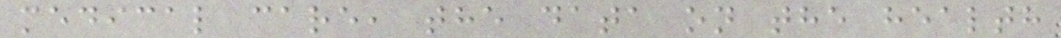medical care, the data on the health
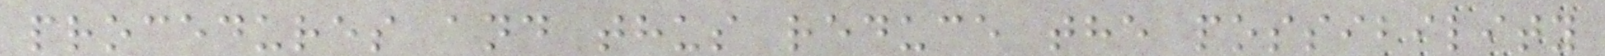procedures and thus reduce the possibility
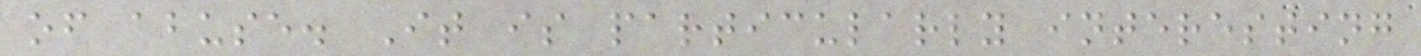of abuse. It is particularly interesting
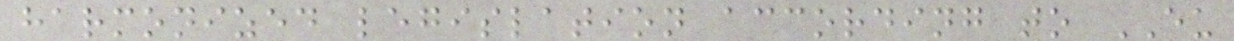harmonized legislation according to EU
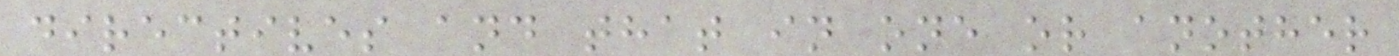directives and that in one or another
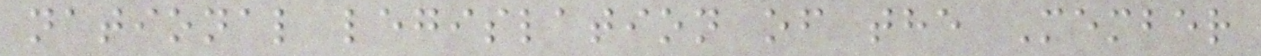national legislation of the Member
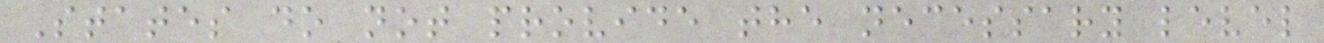States do not provide the necessary level
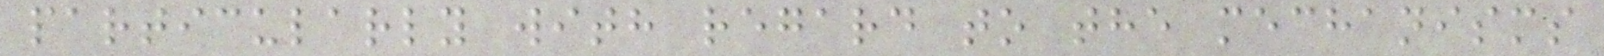particularly with regard to the mechanisms
